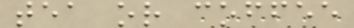tea or coffee
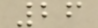26
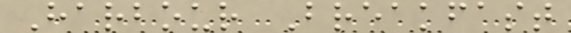Harbour Breakfast
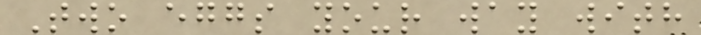Two eggs your way with
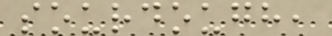sourdough,
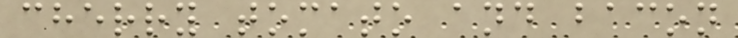cherry tomato and bacon
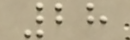28
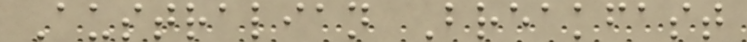Australian Breakfast
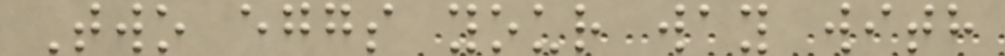Two eggs your way with
